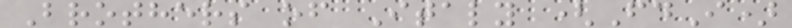Brothers of Italy (FdI)
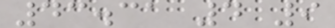43.31 4 9
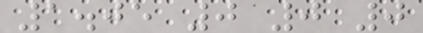1.05 0 0 0
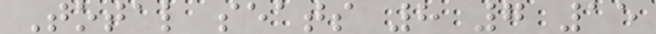Total seats 8 7 15
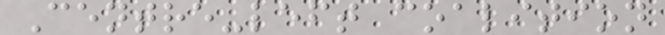Centre-left coalition
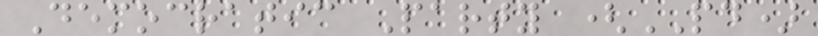Democratic Party (PD)
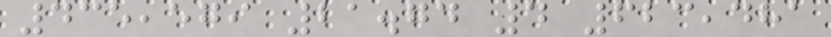435,579 21.74 4 623,481
